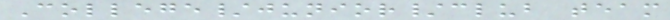College/junior/club team
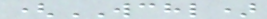(WCHL)
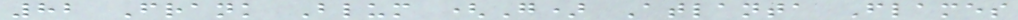82 Frank Blum (G) Atlanta Flames
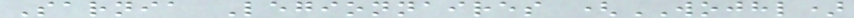Sarnia Legionnaires (WOJHL)
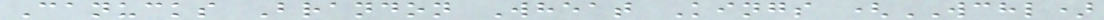Canucks Brandon Wheat Kings (WCHL)
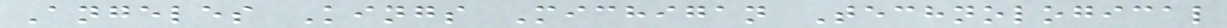Angeles Kings Michigan Technological
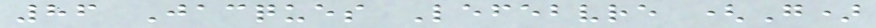86 Jacques Lefebvre (G)
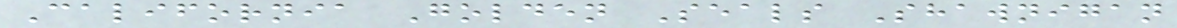California Golden Seals Shawnigan
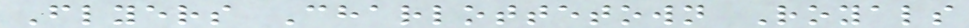Flyers Charlottetown Royals
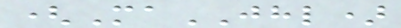(MaJHL)
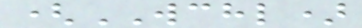(WCHL)
